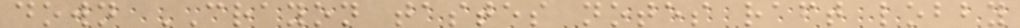down CRAYON tastes notes raft lobby
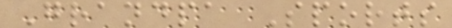Grandpa Sports
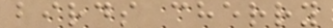birds cherry
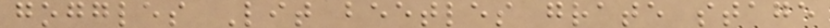goggles Lit beetles grate stage
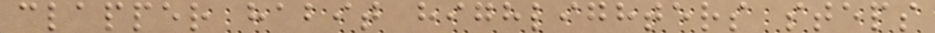clapper habit highlighters steps
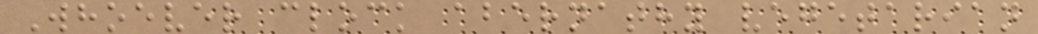Whoever clock abernathy vegetarian
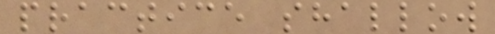practice shallow
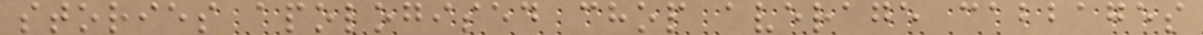stories apologised chop average cabbages
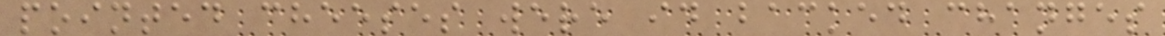pointed cheeses were id backed changes
